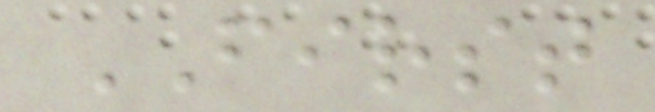FIRST
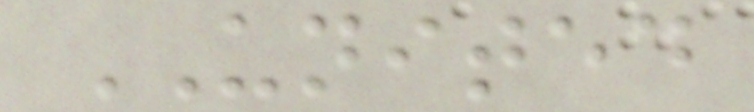UNITED
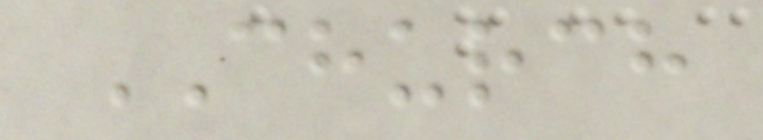CHURCH
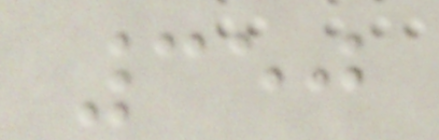350
